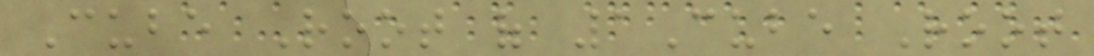Cube Root of 1Cube Root
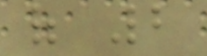of 2
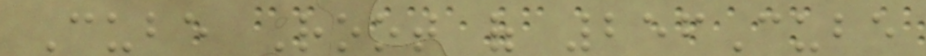Cube Root of 256Cube
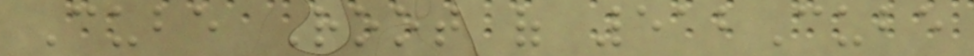Cube Root of 512Cube
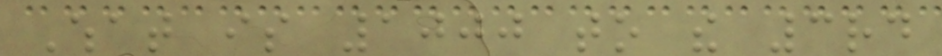What is 1000 to the 3rd
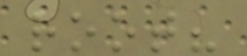root?
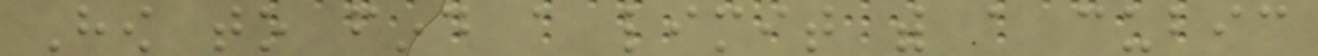How to find a limit with a cubic
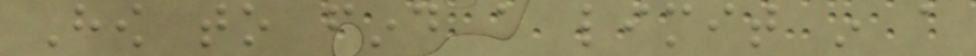How to find a limit in a
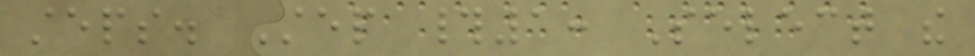steps. Step #1: Select the
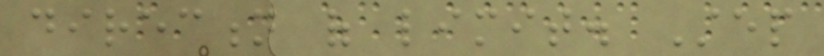direction of limit. Step
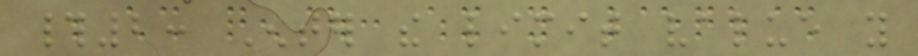#2: Enter the limit value you
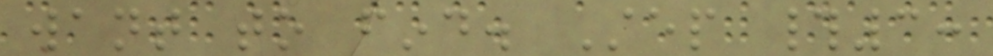want to find. Step #3:
